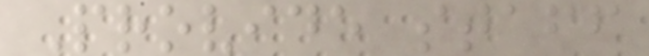Provide staff
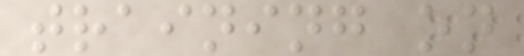training on
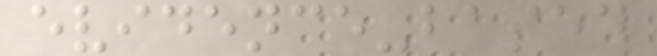evidence-based
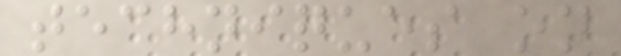techniques on
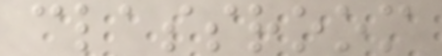classroom
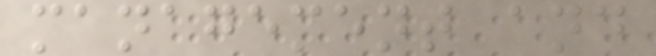management and
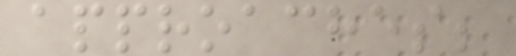approaches;
